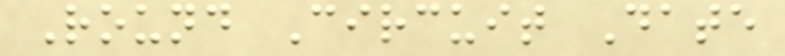Round Circuit Date
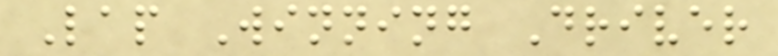Lap Winning Driver
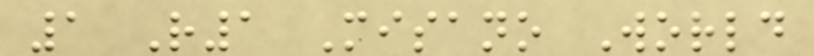1 R1 Misano World
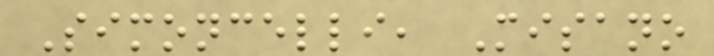Simoncelli, Misano
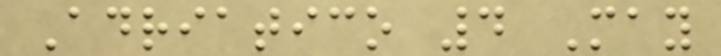Adriatico 4 May
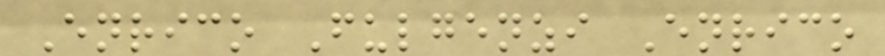Enrico Fulgenzi Enrico
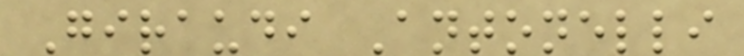Giraudi Antonelli
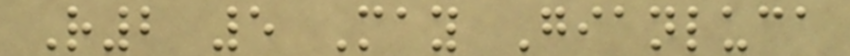R2 5 May Gianluca
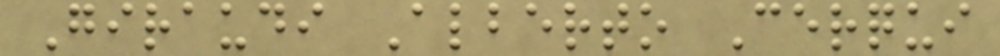Giraudi Alberto Cerqui
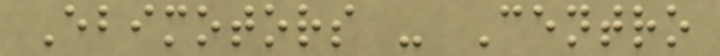Ebimotors - Centro
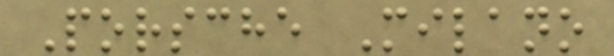Porsche Milano
